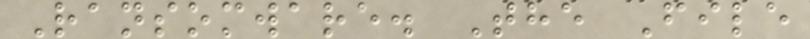Ransomware. The File
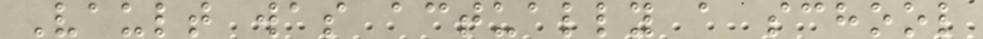Vault was actually a school
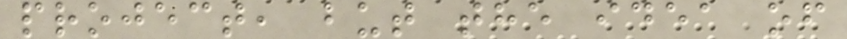project, but the idea of
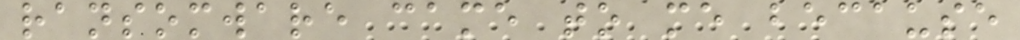ransomware came to me because
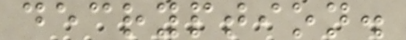decryption.
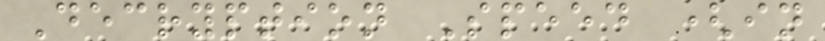Decryption Speed (in
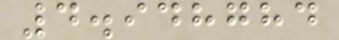4.948784
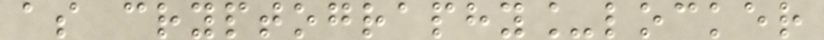as cryptography_locker
